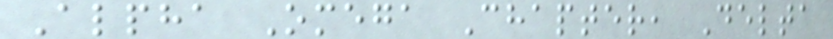Alpha Omega Chapter, Delta
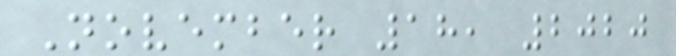November 18, 2020
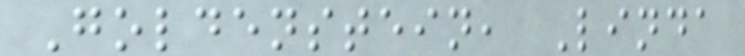Goldenstein, Linda
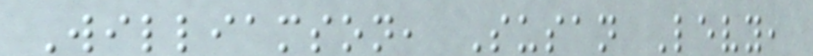Williamson, Susan Levy,
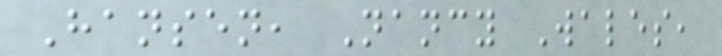Hansen, Nancy Wales,
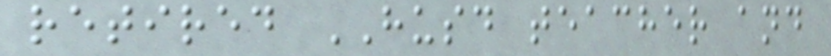retired HUSD teacher and
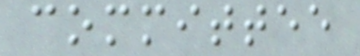committee
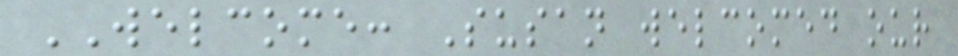WELCOME: Susan welcomed our
